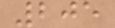205
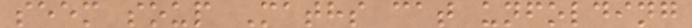seem soup Maths cat unfolding
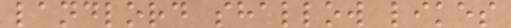landlord shallow likes
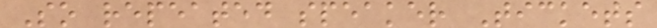So repeated speaker Tickets
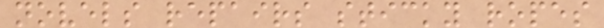novels repairs sticky ropes
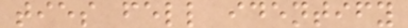ties fell identify
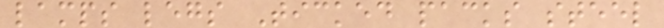lamps legs Ticked packs steel
